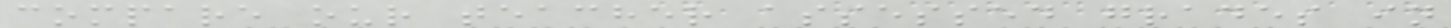compare our teacher assessed grades in
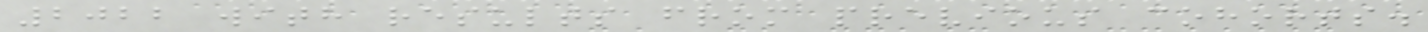2022 with results from previous cohorts.
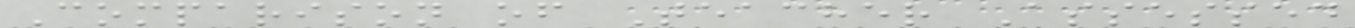Comparison of Teacher Assessed
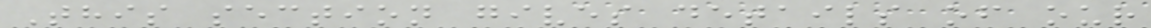This section gives details of our
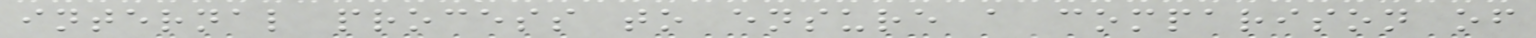internal process to ensure a comparison of
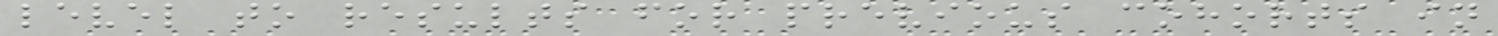level to results for previous cohorts in
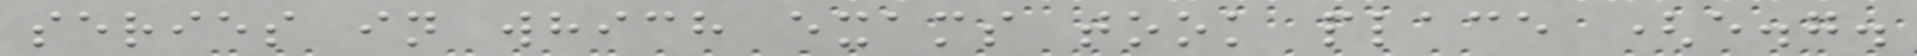series in which exams took place (e.g.
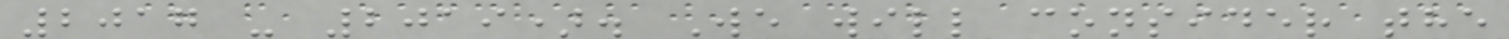2017 - 2019). We will consider the
